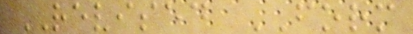REVISED FORM
